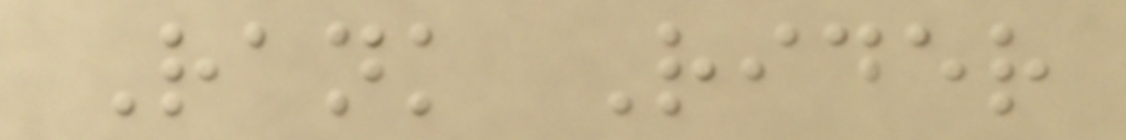Rank Rider
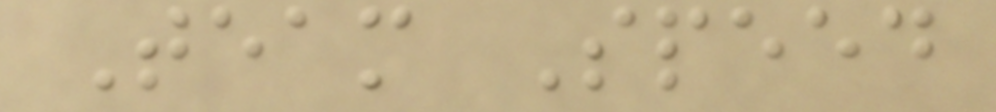Team Speed
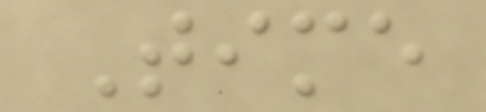Time
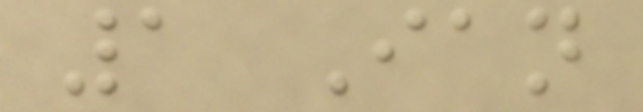1 Ian
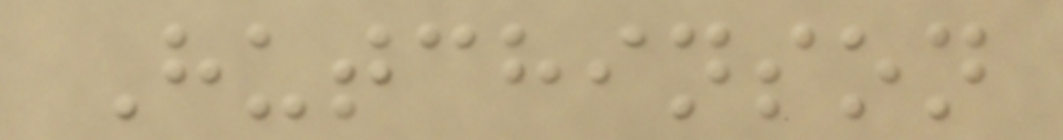Hutchinson
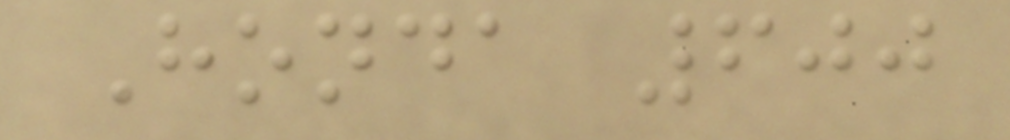Honda 600
